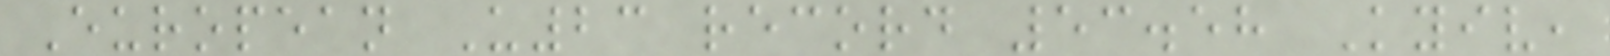European U23 record 53.58 Kyiv,
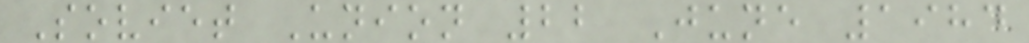Soviet Union 22 June 1984
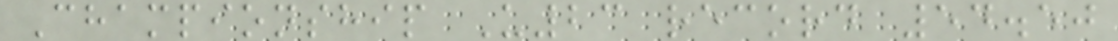Championship U23 record 54.50
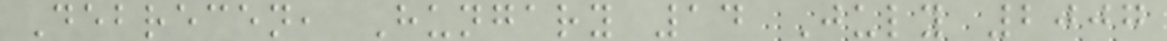Debrecen, Hungary 14 July 2007
